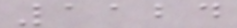1124
